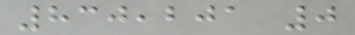830,201 0
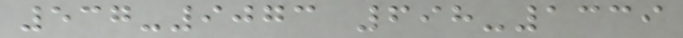537-9073 698-1339
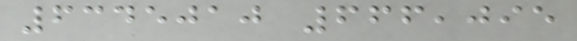6345010 666,095
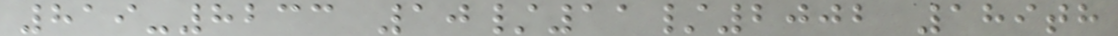819-8233 10/11/2002 189th
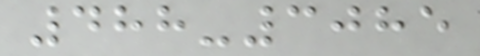488-3085
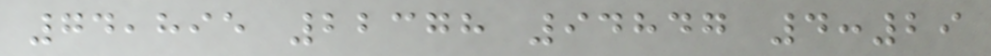74,895 22378 94847 4:29
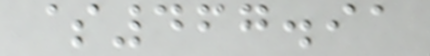$467.91
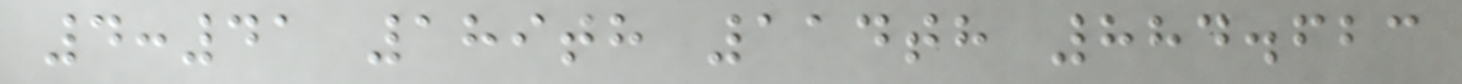4:41 189th 114th 884.623
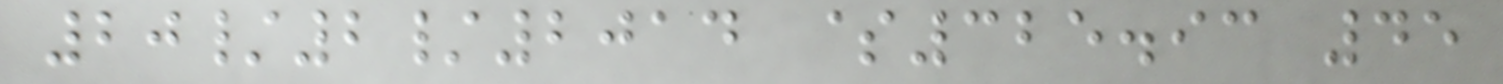20/2/2014 $325.93 45
